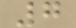7
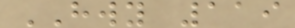HWY 119
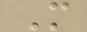M
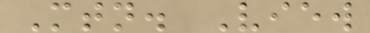Mtn. View
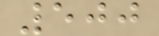500
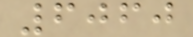6060
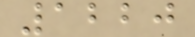1220
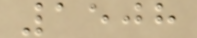1508
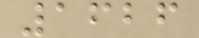1626
